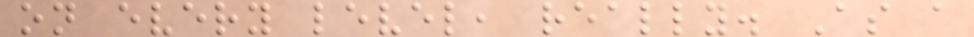on every level, really. As a
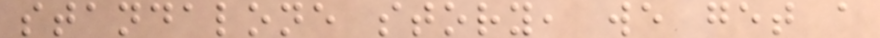standalone story, we get a
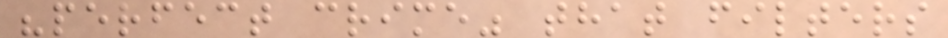"perfect crime" that filters
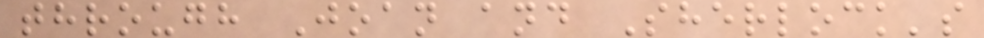through Joan and Sherlock's
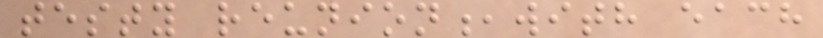testy reunion,with each
